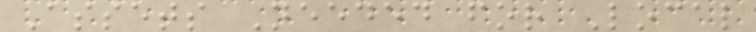Assets Needed for Local
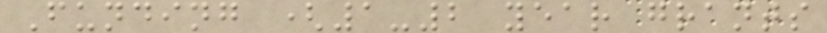Funding (1-2 year grants
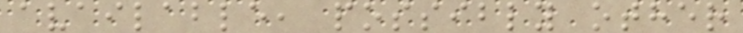available, possibly other
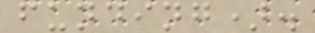funding).
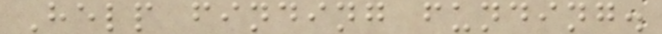Help finding funding.
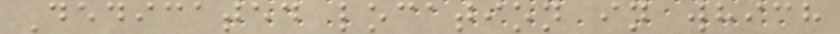Dedicated location in which
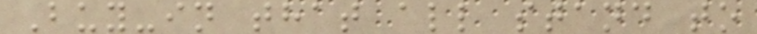Buy-in that all stand to
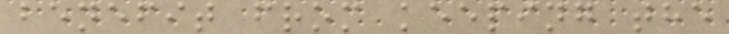benefit from keeping the
